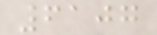6107
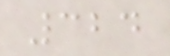324
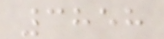3858
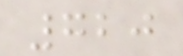720
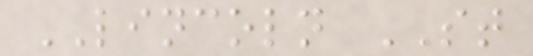LINCOLN ST
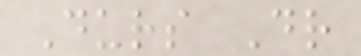Durs Dr
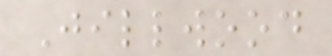Jillwood
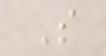S
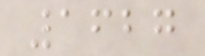1627
